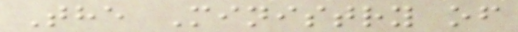The Ministry of
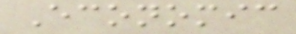Economic
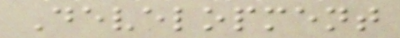Development
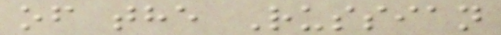of the Russian
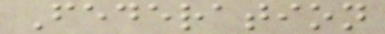Federation
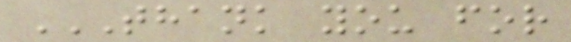THANK YOU FOR
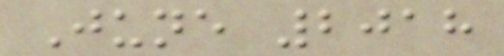June 2018
